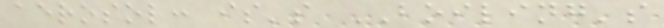aerosol: is's BOILING's
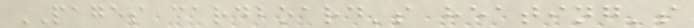PAGES cardboard's heating's
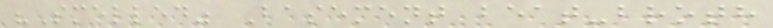"Smelled" Basement beat-broth
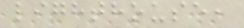lighthouse,
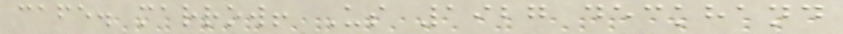cafe. marrow! Us 1927 deckhand
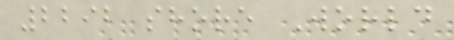2292 shore World
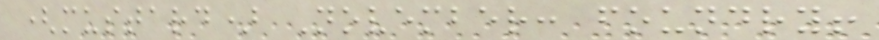(mustard) November: foundry!
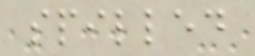spilled
